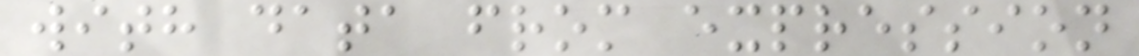with data from expression
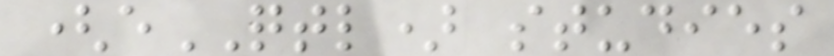(eQTL) studies
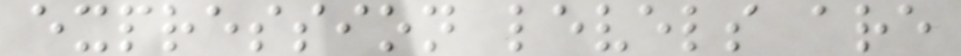expression levels are
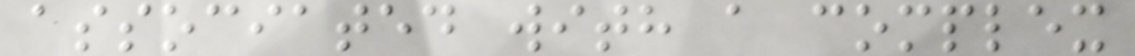associated with a complex
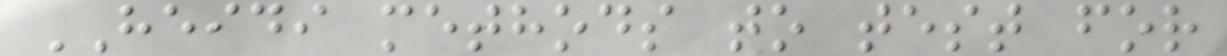HEIDI methods to test for
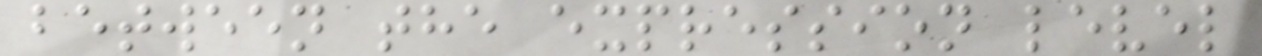between the expression level
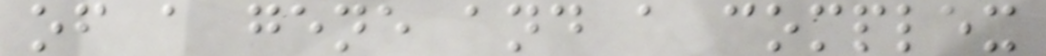of a gene and a complex
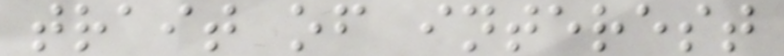trait of interest
